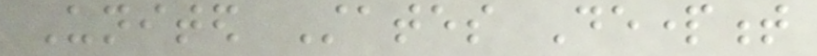United States Department
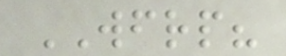WFRP?
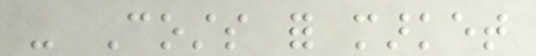- Costs for market
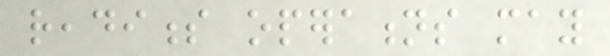readiness operations may
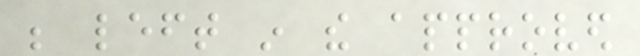be left in the approved
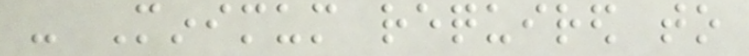- Minimum required to
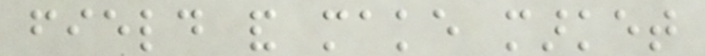field and make market
